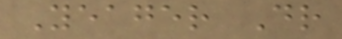Yeager Dr
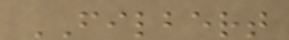FILBERT
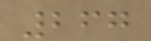267
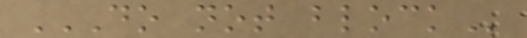DO NOT BLOCK
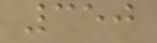350
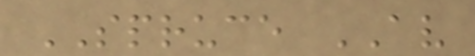SPRUCE AV
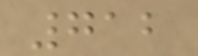712
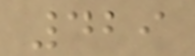429
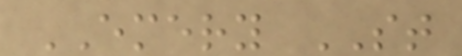EMERY ST
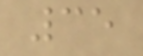35
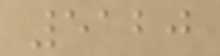5120
